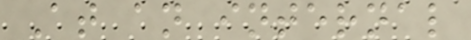At an internal
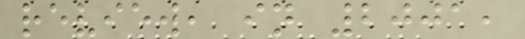review, in 2001,
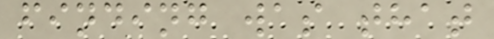finding was that
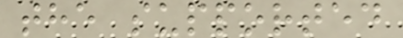the supported
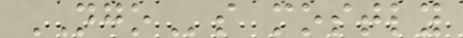NGOs mostly
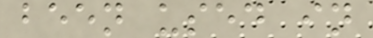been used in
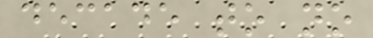decade to no
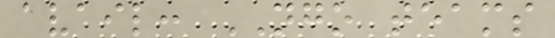avail: NGO teams
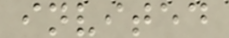invited
